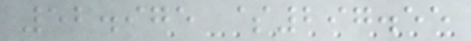52.975 $297.55
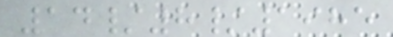14/8/1985
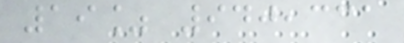19% 940,331
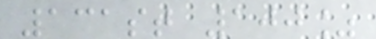131st 100%
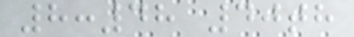8:48 40th
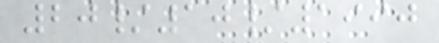20/10/1990
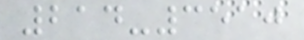214-3510
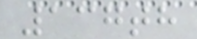137th
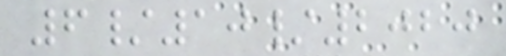6/10/2020
